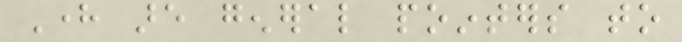Here are general pointers to
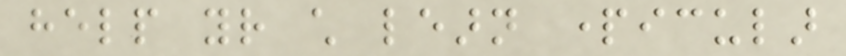help your child learn particular
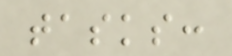tasks:
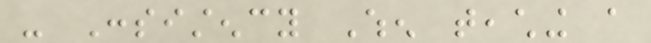- Consistency When teaching a
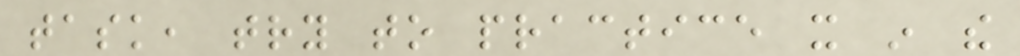task, try to practice it in the
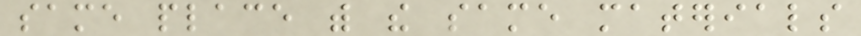same place with the same materials
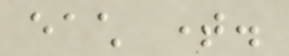each time.
